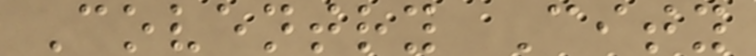Coventry City
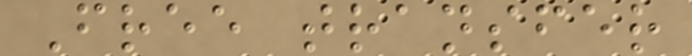Free transfer
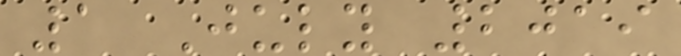1 July 2019
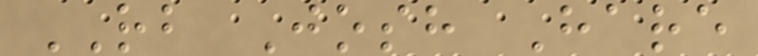RB Josh Hare
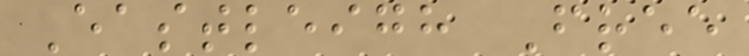Eastleigh Free
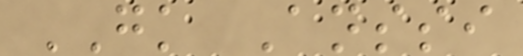GK Anssi
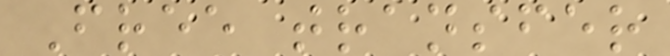Free transfer
